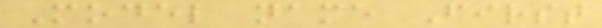Model name First
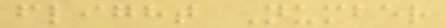flight Number
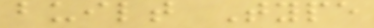built Type
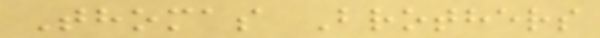Thomas Brothers
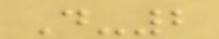D-2
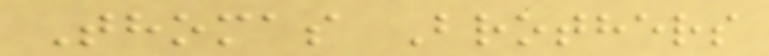Thomas Brothers
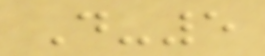D-5
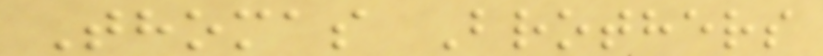Thomas Brothers
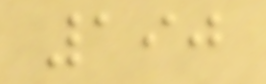190
